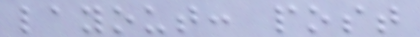layout: post
